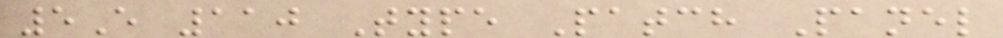5E 110 Type Patch Panel
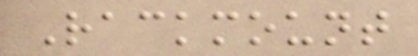Rackmount
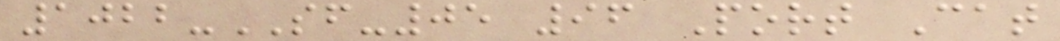1022-SF-05 96 Port Cat
